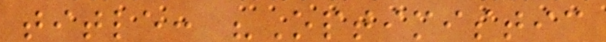title: "Optimistic
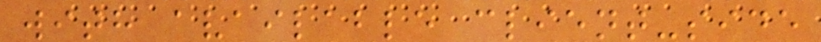with available client-side
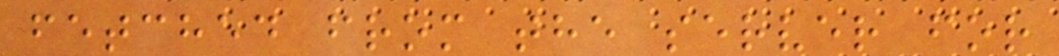fetched from the server for
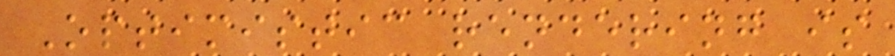Optimistic rendering is
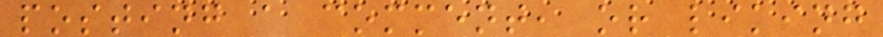posting a comment, or liking
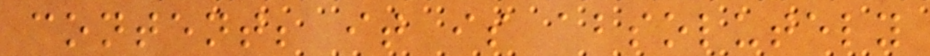content; it is absolutely
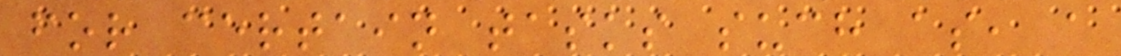for certain tasks such as, a
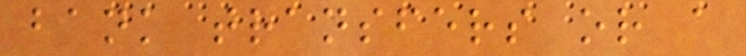bank transfers or a
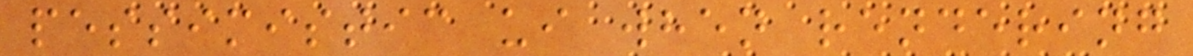pessimistic ui when rendering
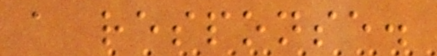a response.
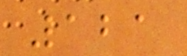121
